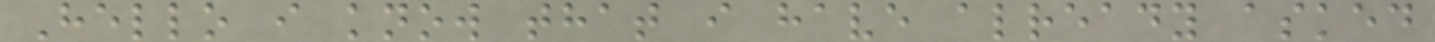Hello i know that i have already asked
